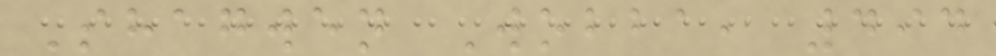Shagwen Wobba, 494
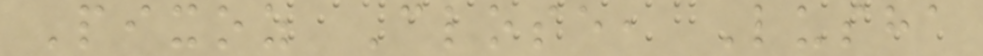Pixoz Close, Lusha
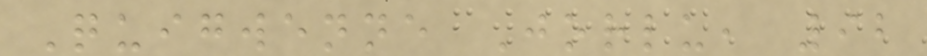Quigwenne Jorlu, 92
